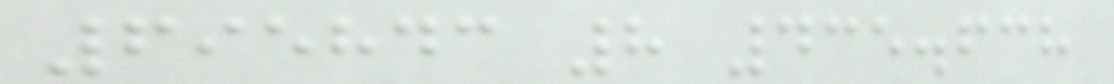695843 8 435.638
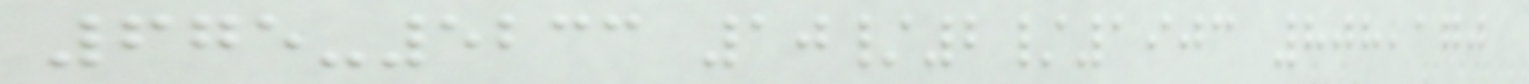675-5233 10/2/1903 808,170
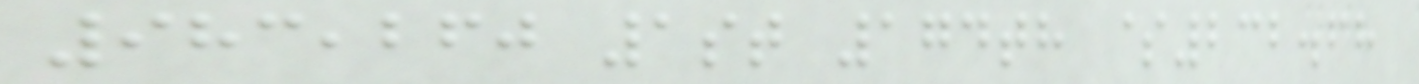983,260 1st 174th $232.68
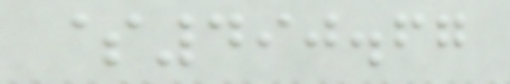$490.67
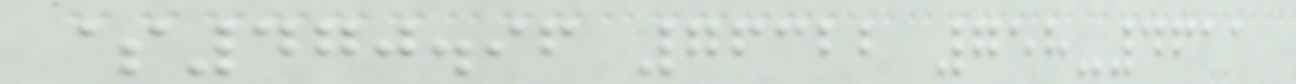$470.96 76322 758-4611
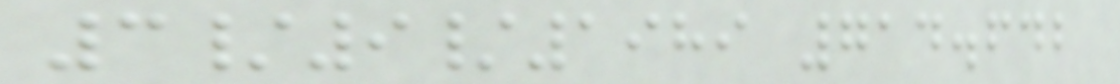3/9/1989 714.642
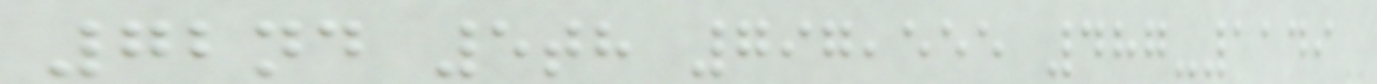72nd 5th 797,555 487-1149
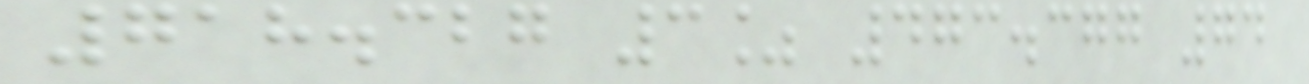718.327 3% 473.377 74
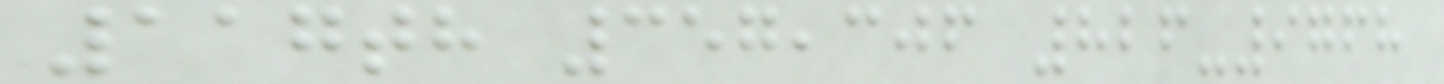117th 357,306 826-9768
